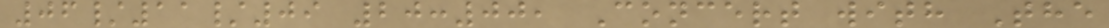06/11/09 20:00, Concert with The
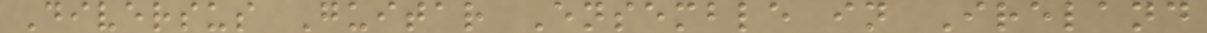Diversus Guitar Ensemble in Ireland
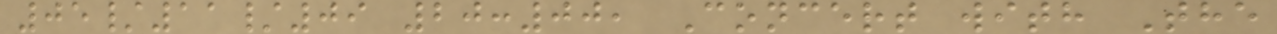05/11/09 20:00, Concert with The
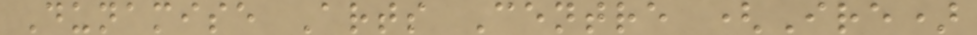Dunamise Arts Centre (Ire)
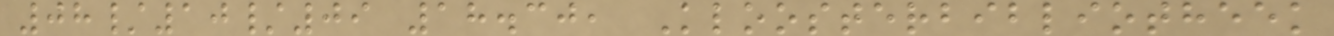08/10/09 18.30, Kloosterbibliotheek
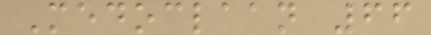Medoclaan 66
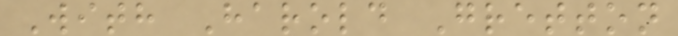With Harold Gretton
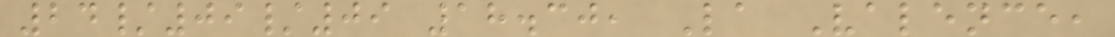24/09/09 18.30, La Valence,
